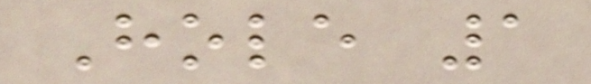Hole 1
